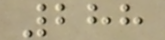288
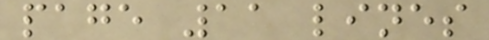page 11 lines
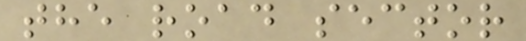the road sector
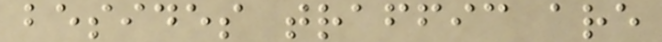besides traffic are
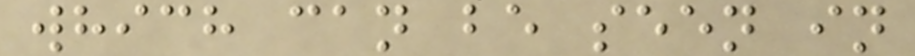which can be seen in
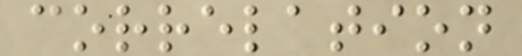correlation
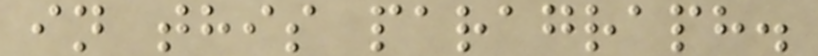in this paragraph.
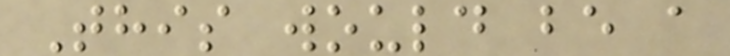This would be a
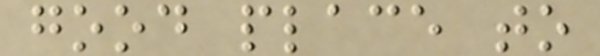good place to
